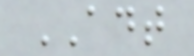ADT
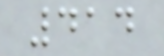414
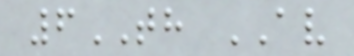6TH AV
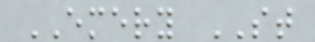EMERY ST
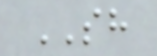SH
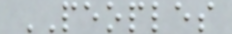PEOPLES
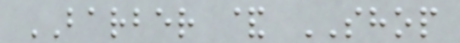BARBER & SHOP
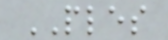PLES
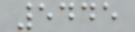5445
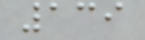139
